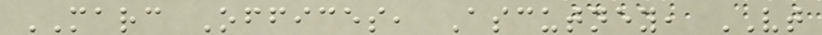MARC Offices, Ascutney, VT
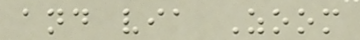and via Zoom
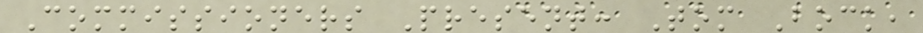Commissioners Present: Tom Bock,
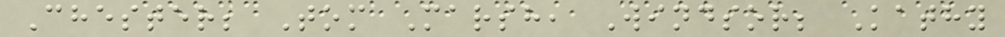Chester; Tom Marsh, Windsor; Kathy
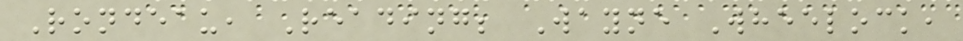Rondeau, Reading; Wayne Wheelock,
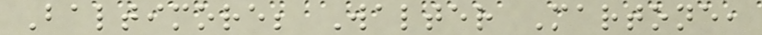Baltimore; Walter Martone,
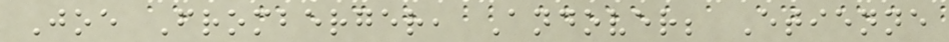Joe Fromberger, Andover; Etienne
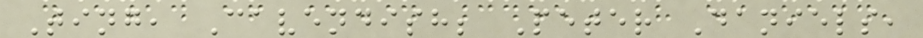Ting, Cavendish; Peter Daniels,
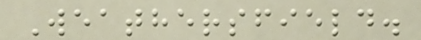Weathersfield.
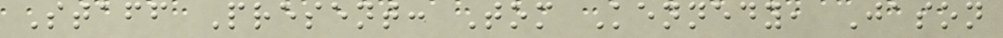Staff Present: Tom Kennedy, Jason
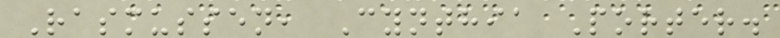Rasmussen, Cynthia Porter.
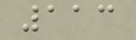113
